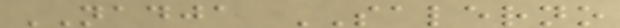NADJA SALERNO
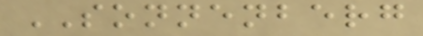SONNENBERG
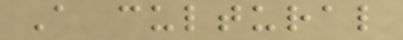A cultural
